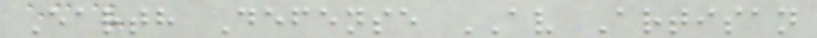Earth Defense AV Artisan
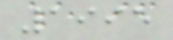1995
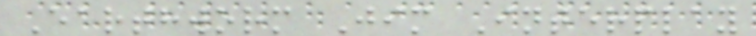Earthworm Jim Interplay
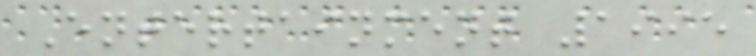Entertainment 1995
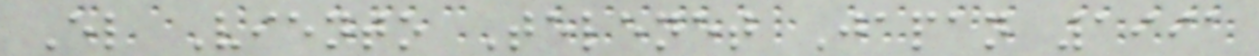El Viento Telenet Japan 1991
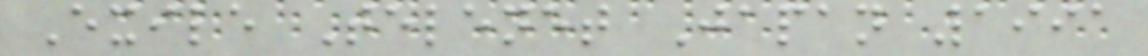Exile Telenet Japan 1991
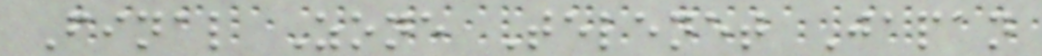Final Zone Telenet Japan
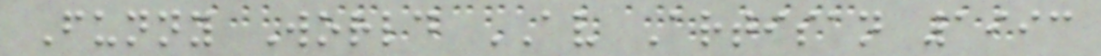Funny World AV Artisan 1993
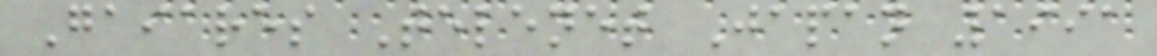Gaiares Telenet Japan 1991
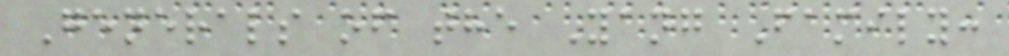Generals of the Yang Family:
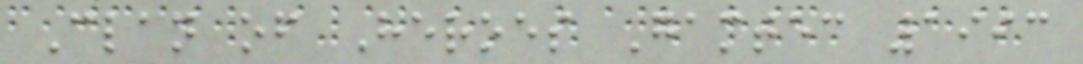Clan of Heroes Gamtec 1993
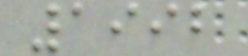1992
